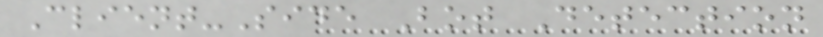Client-Side Bot Detection
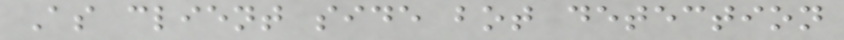As client side bot detection
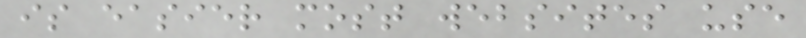is easier most websites use
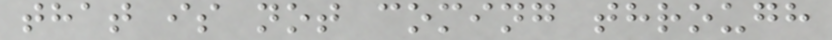that is not coming through
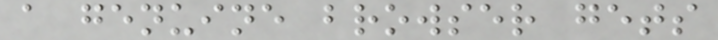a genuine browser gets
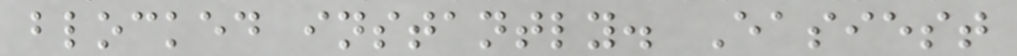blocked instantly. Easiest
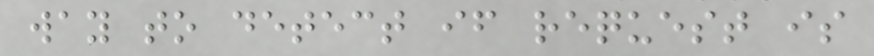way to detect if request is
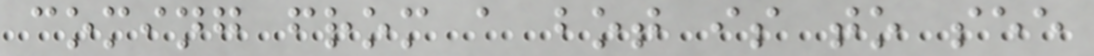coming from a bot is to see
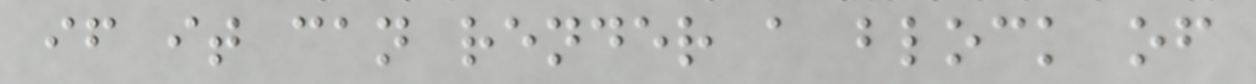if it can render a block of
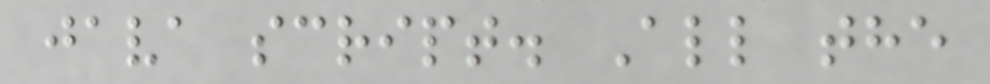java script. All the
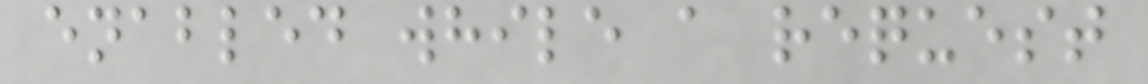enabled while a request
